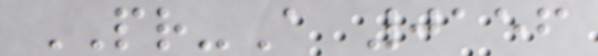PR-A 0156
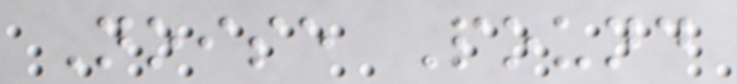Noise Pound
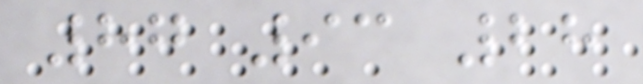87 93 28
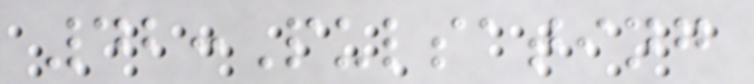42:Pulsating
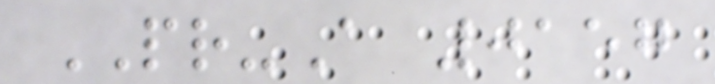PR-A 0157
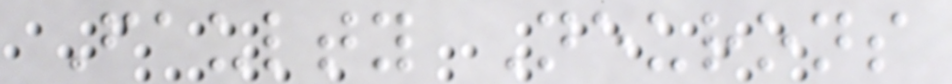Faulty Neurons
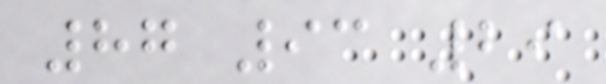87 93 29
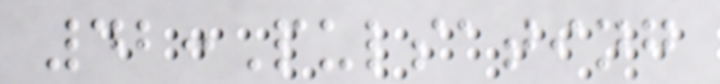42:Pulsating
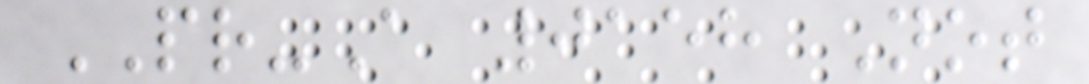PR-A 0158 Not
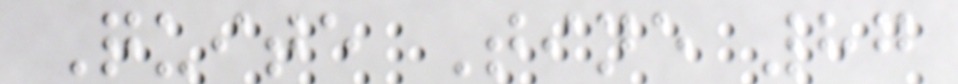Quite Tine 87
